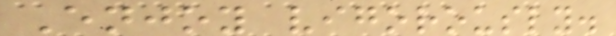Enjoy vigorously.
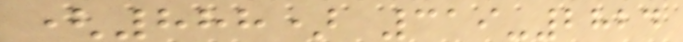(888) 319-2824
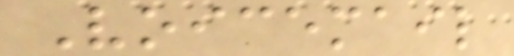Voicemail
